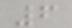6
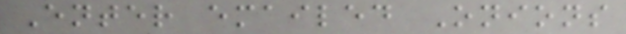Enter emailed Onions
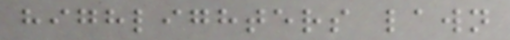highlighters lawn
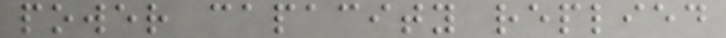power capacity replied
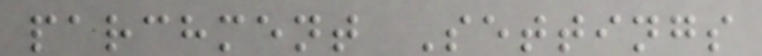parchment Settings
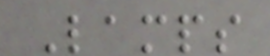Lamps
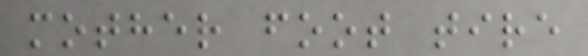mother foot tire
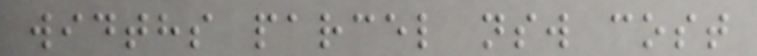widths parcel nsw cost
